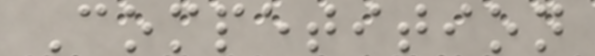Competition
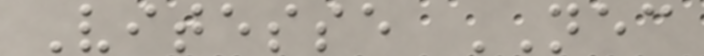Vitesse NEC
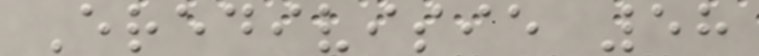Eredivisie 58
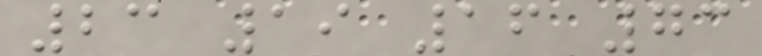23 19 16 73
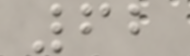62
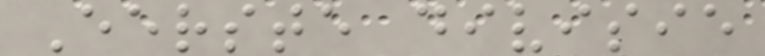Eerste divisie
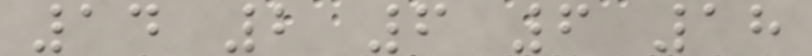14 2 6 6 18
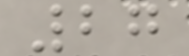27
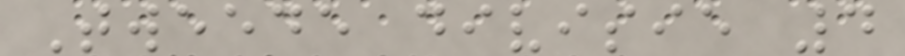Tweede divisie 4
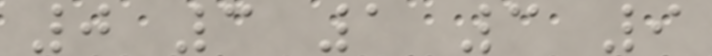0 3 1 3 9
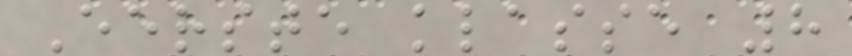Eerste klasse 8
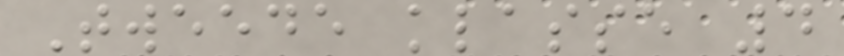Tweede klasse 4
